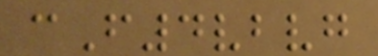cF4vbvg
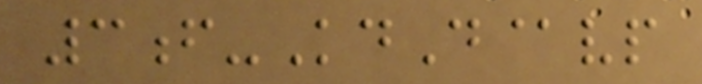3f-KdD@vp
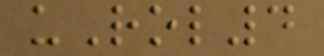uRol4
